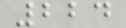224
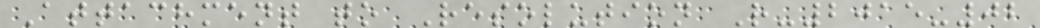Attachment to Resolution R-2015-02
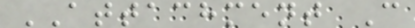ATTACHMENT C
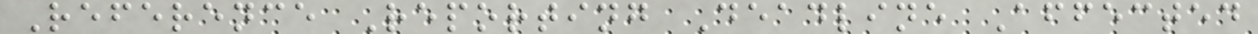Reference Reporting Deadline Affected
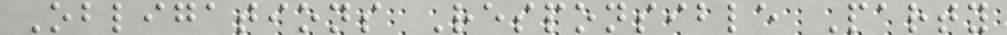Obligations Responsible Party
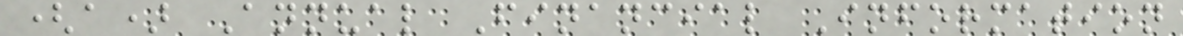(a) Annual Financial Information
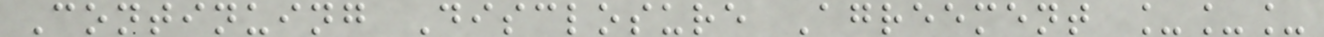Continuing Disclosure Agreement ___
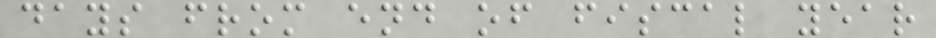days from end of fiscal year
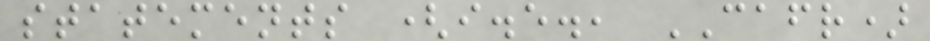statements (i.e., CAFR)
